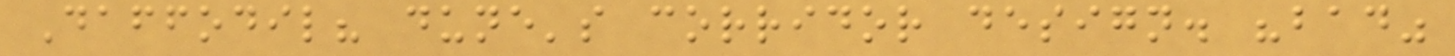Daffodil? dune's corridor design. "bad"
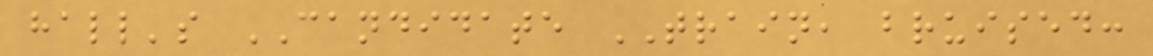hall's CANDIDATE TRAIN, bruised:
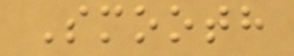Smooth
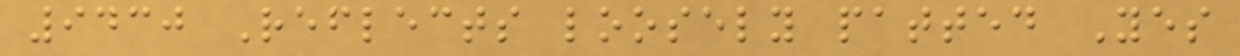9430 Reflects loosely patted Yes
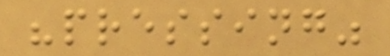"pressing"
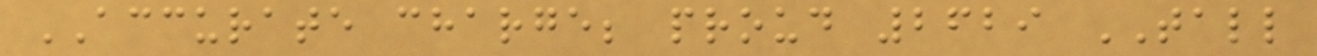ACCURATE charge; proud 2629 TALL
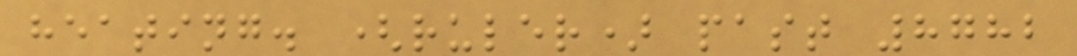heating. (ruler) past 8782
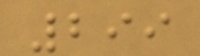299
